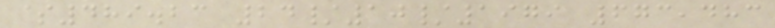$489.23 24/10/1979 673,483
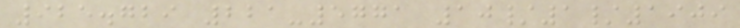925.729 221-5771 10/1/1909
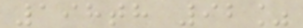198th 92%
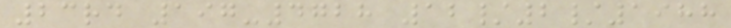23rd 197-4728 12/2/1988
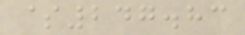$247.83
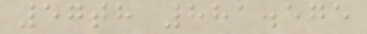57th 881.575
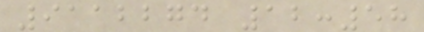9112274 12:58
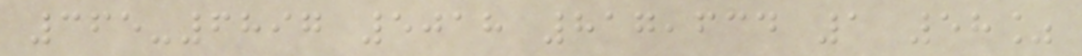365-6897 5018 817,634 1 58%
